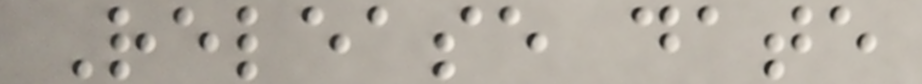Release date
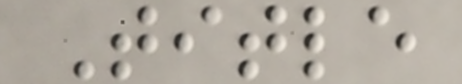Title
